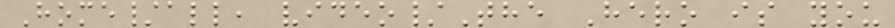Home/all, video/The Hero is you
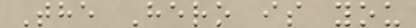The Hero is you
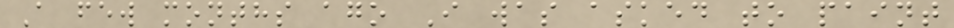A few months ago I was asked to paint
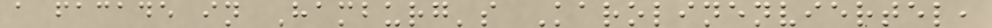a facade in Hamburg's Karolinenviertel,
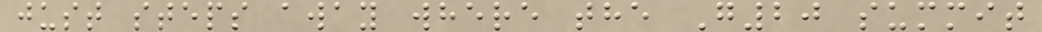just steps away where the G20 summit
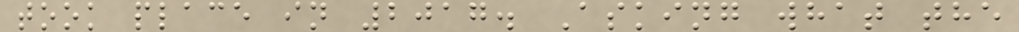took place in 2017. Asking what the
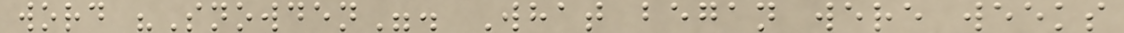word "Snowden". What began were weeks
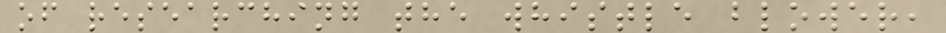of researching the whistle blower,
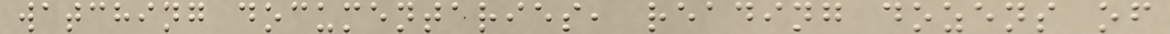watching documentaries, reading dozens of
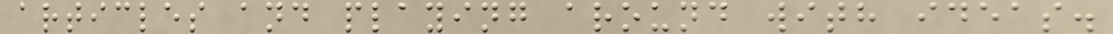articles and playing around with ideas.
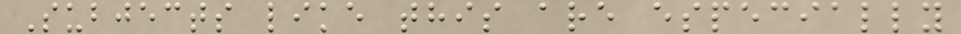Subjects like this are especially
